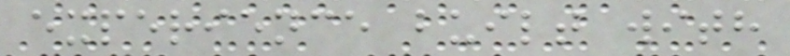experience built with
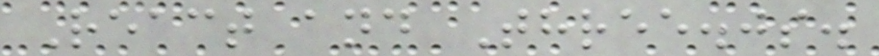React and Three.js.
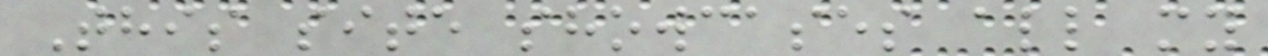This site showcases all my
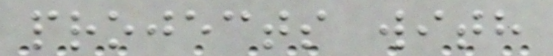projects with
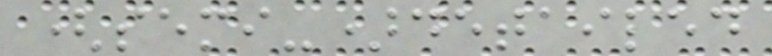(semi-)detailed
